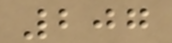207
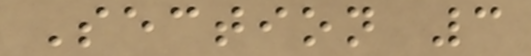Section 3
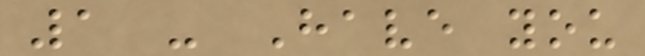1 - Have you
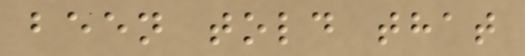been told that
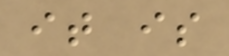it is
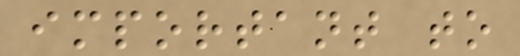important to
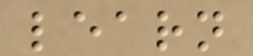learn
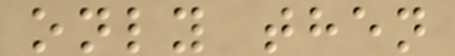only then
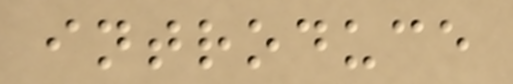introduce
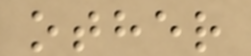other
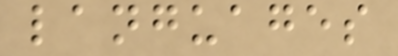languages
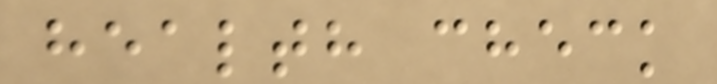health check
